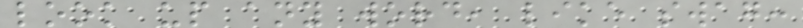look up any word, like swag:
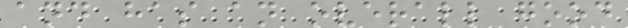and has an overall good
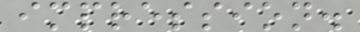impression.
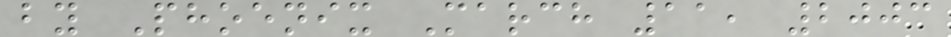by Phoenix March 11, 2003
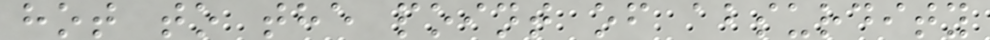hot to the point of absurdity
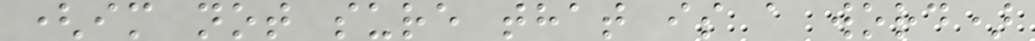(im not sure that is a word)
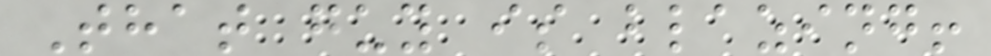That guy is blazing!
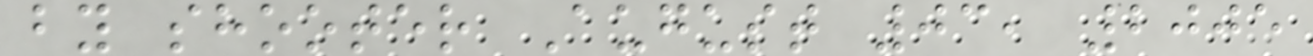by shooter August 03, 2005
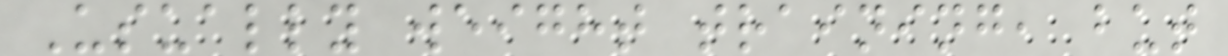Usually weight training, but
